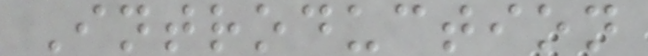Introduction
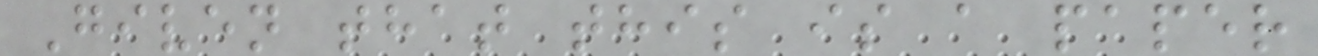Given that this is a paper
